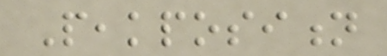Peakposition
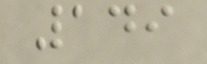149
